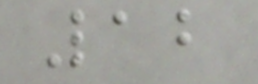12
